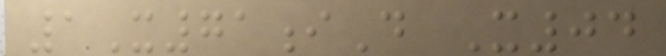1X71iD X04
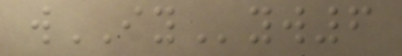wIYyw6
